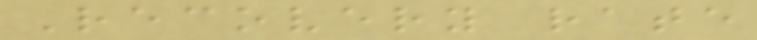Recovery rate
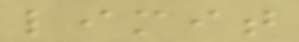limit
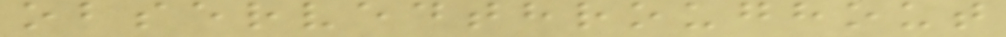observedthroughout
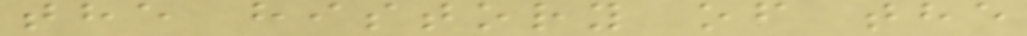the history of the
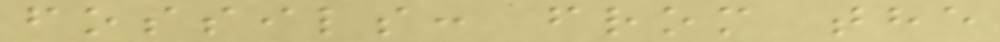fossils: from the
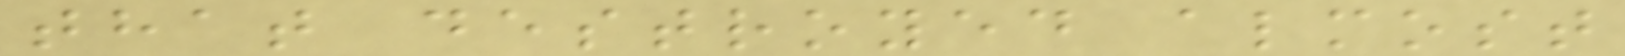that destroyed almost
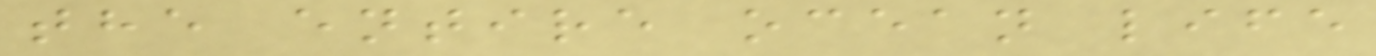the entire ocean life
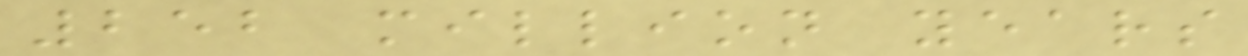252 million years
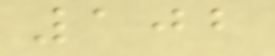102
